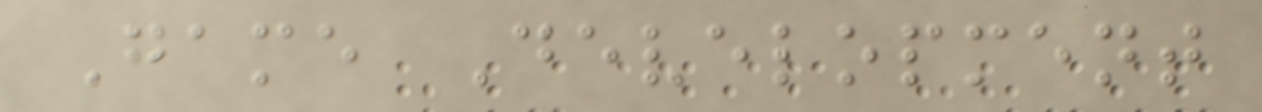Game Development
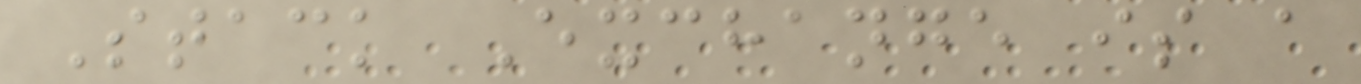Stack Exchange is a
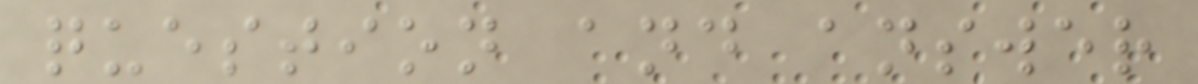question and answer
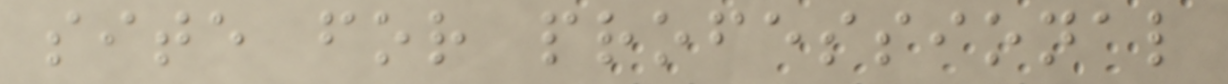site for professional
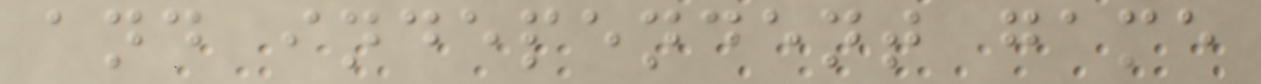and independent game
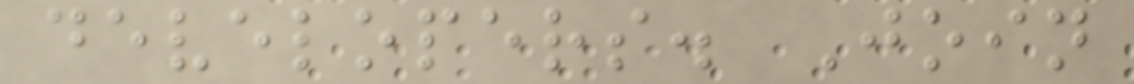developers. Join
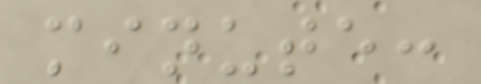minute:
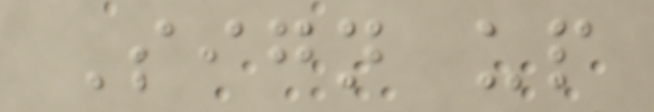Sign up
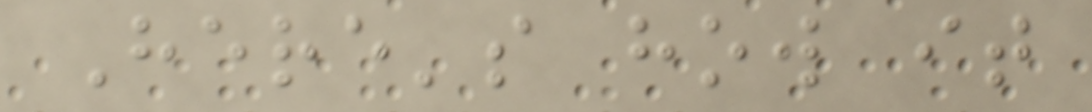Here's how it
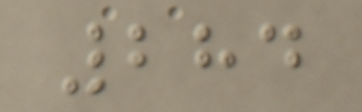284
